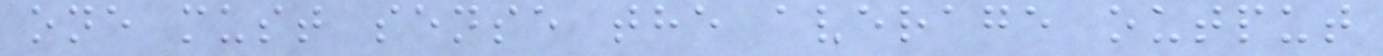one must sense the average output
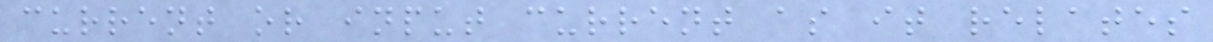current or input current as it relates
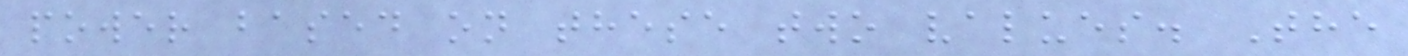power based on these two values. The
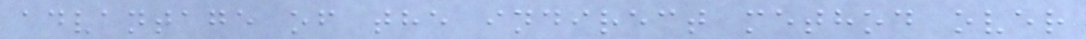advantage of the indirect method over
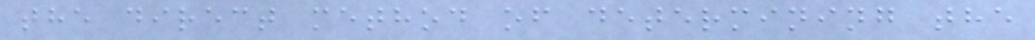the direct method of determining the
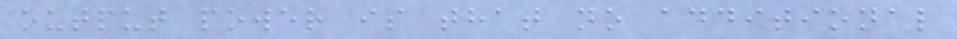output power is that no additional
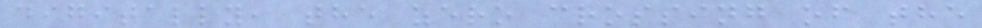digitally, the zero crossing of the
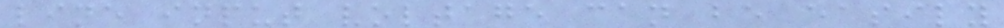line input voltage can be easily
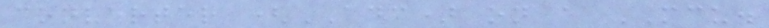converter (ADC) on a MCU.
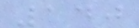140
